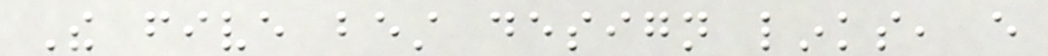The five best design links, every
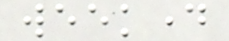weekday
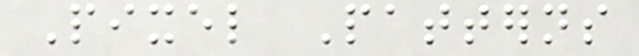Pixel Patterns
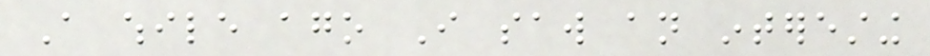A while ago I saw an interesting
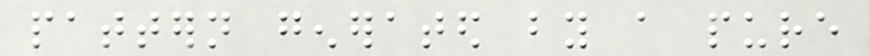pattern generated by a pure
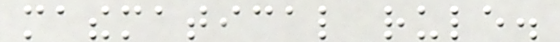mathematical rule.
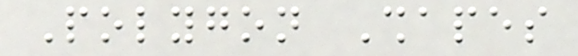Polygon Shapes
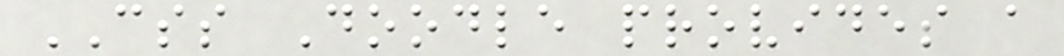CSS Doodle provides a
